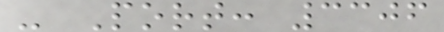- Port: 3306
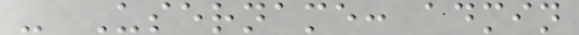- Username: admin
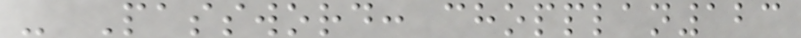- Password: chopplan123
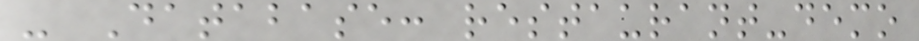- Database: restaurant-demo
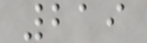219
